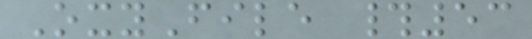OxyFile #53
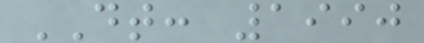DT: 1990
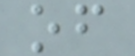of
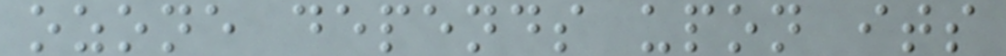ozone depends upon its
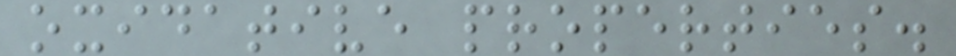oxidative properties.
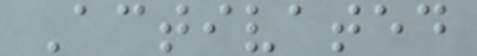Activated
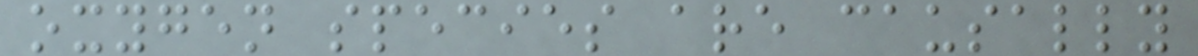oxygen species are causally
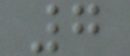7
